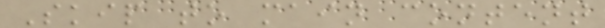Skip to main content
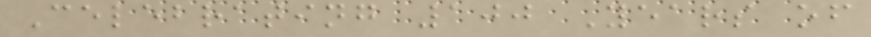Celebrating 100 Years of
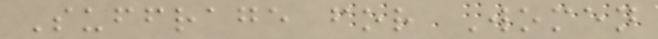Suffrage for Women
